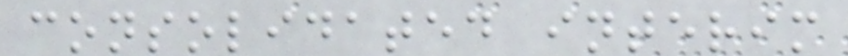consolidated interim
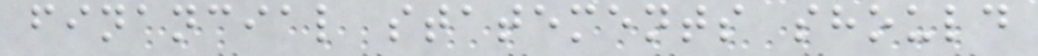financial statements should
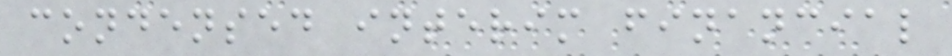condensed interim financial
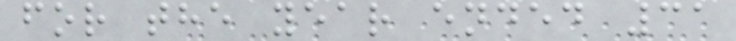for the year ended 31
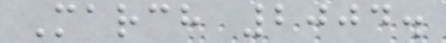March 2004.
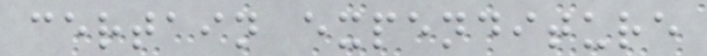certain expenditure
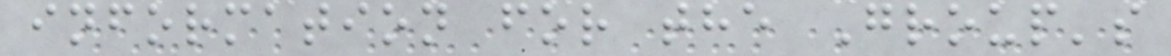information for the Group's
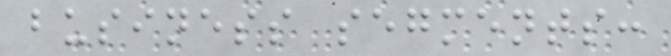business segments:
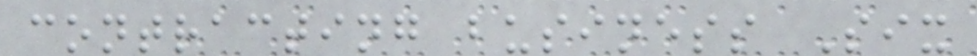contracting business Six
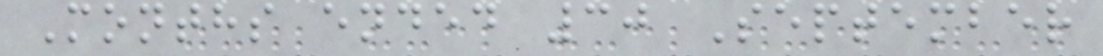Months ended 30 September
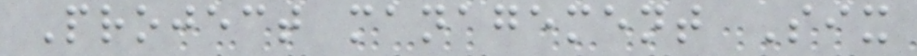Project management Six
